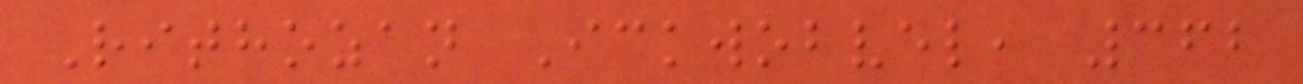Rithozan Ickwobvel, 362
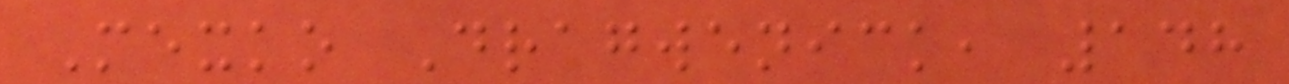Mexko Dragwenick, 148
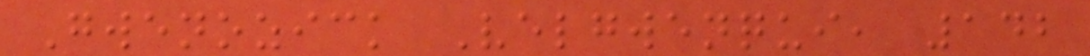Gwenozick Velgwenqui, 142
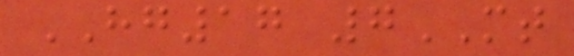HG17 7MT
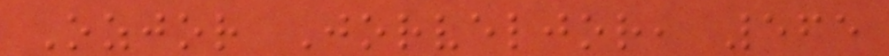Ozjor Jorveljor, 565
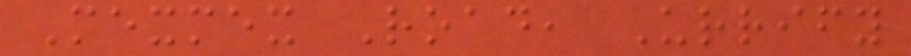Mexmex Road, Urrify
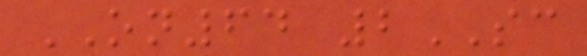ON64 2SC
